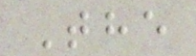The
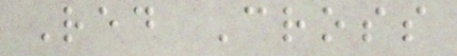Red Cross
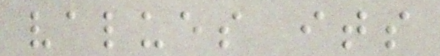values its
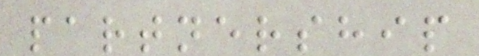partnership
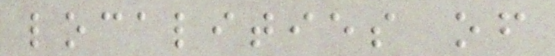localities of
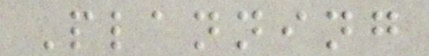Planning
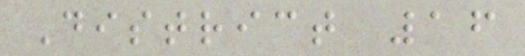District 16
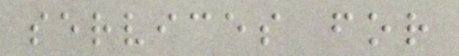services for
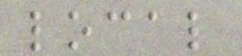local
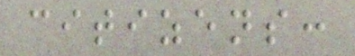citizens:
